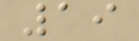19
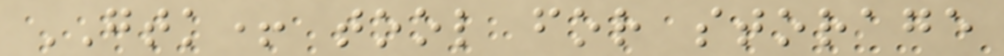GTK+ tool for storage
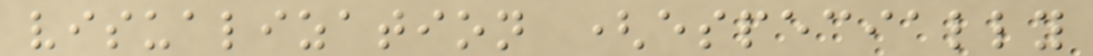visualization (especially
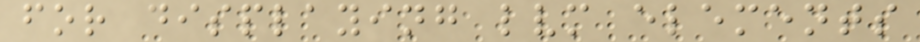for displaying lvm elements
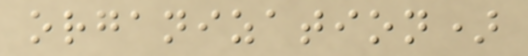organization)
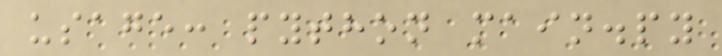usage: python main.py
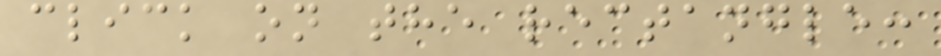click on the rectangle:
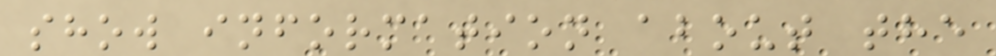show information about the
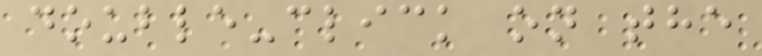double-click on the
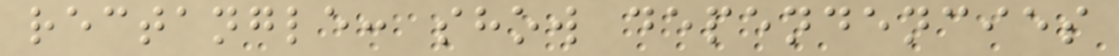rectangle: show dependencies
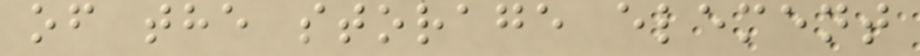of the storage element
